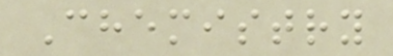Chemistry
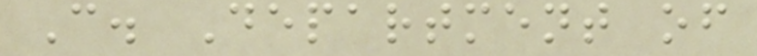C. Department of
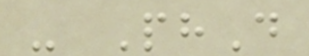- PhD
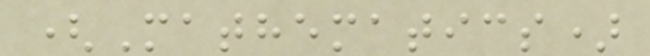(Mathematics)
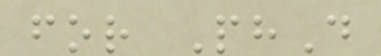for PhD
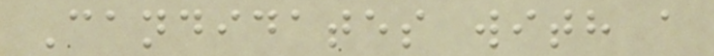Candidates with a
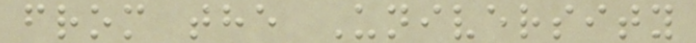from the University
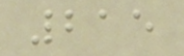215
